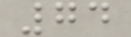74
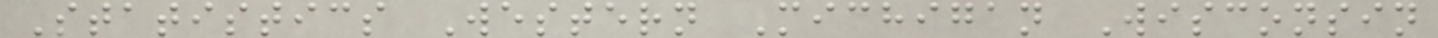Statistics Western Michigan Wisconsin
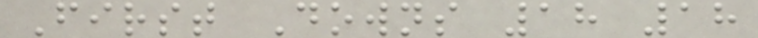First Downs 18 18
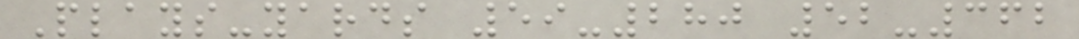Plays-yards 59-280 52-362
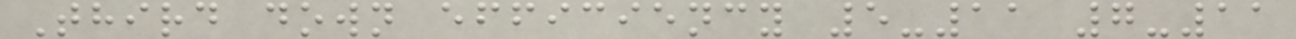Third down efficiency 5-11 7-11
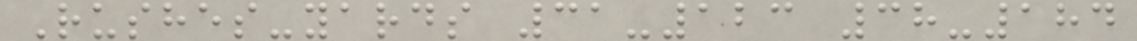Rushes-yards 31-123 38-184
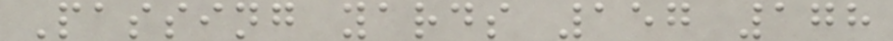Passing yards 157 178
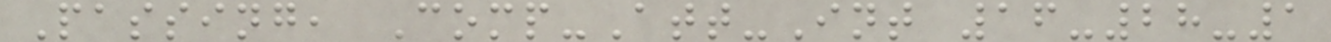Passing, Comp-Att-Int 16-28-1
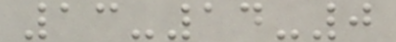13-14-0
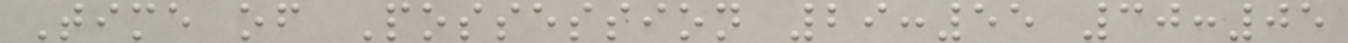Time of Possession 29:55 30:05
